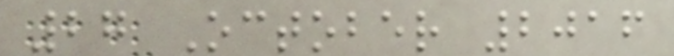27 October 2016
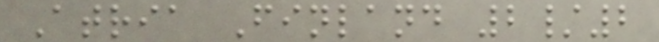Atria Finland 2/2
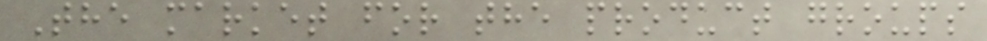The market for the product groups
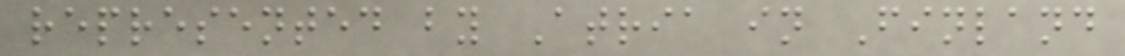represented by Atria in Finland
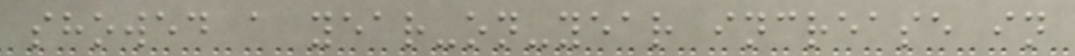showed a year-on-year increase in
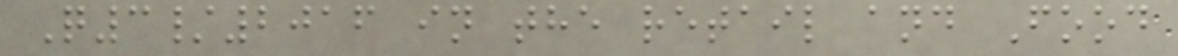Q3/2016 in the retail and Food
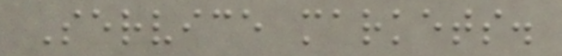Service markets.
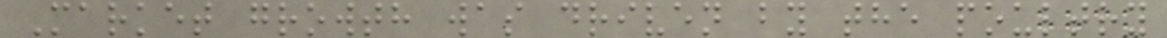Market growth was driven by the poultry
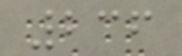236
